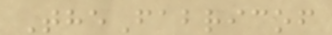TheFabricof
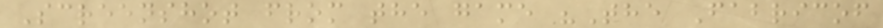Screenshot from the game "The Fabricof
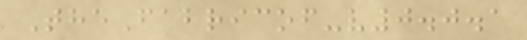TheFabricof-v0.0.1
